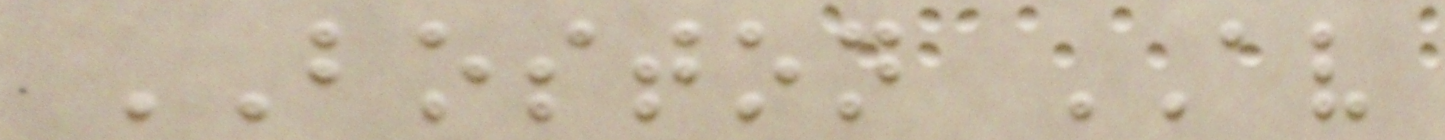BOSTON AV
